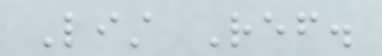List Ref.
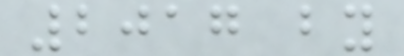2017 by
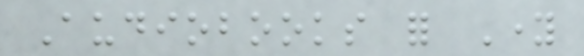Audiobooks for Young
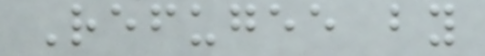Refugee by
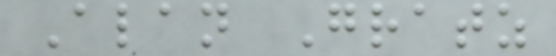Alan Gratz
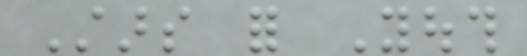Stars for Youth
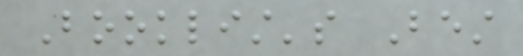Booklist's Best
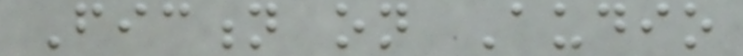Fiction on Audio
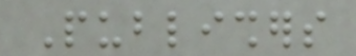Publishers
